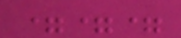===
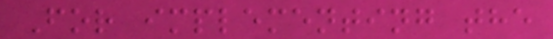For implementing the
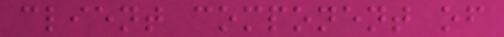client component of
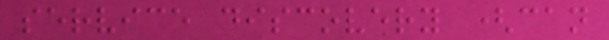service discovery (can
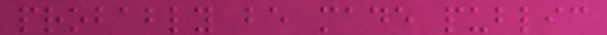probably be made public
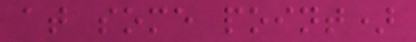at some point)
